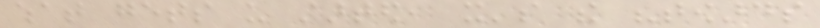what gets us started, it's the "towards
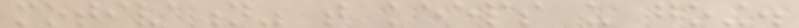motivation" that keeps us going.
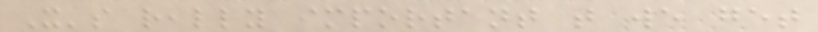It's really important that we get
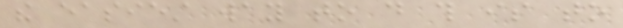the easiest way to do this is to
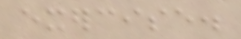exercise.
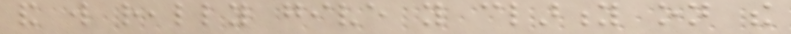and will really give you clarity on the
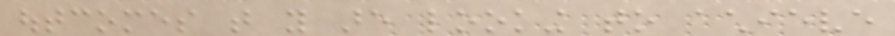outcomes that you are looking to achieve
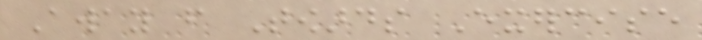Away from Towards Exercise
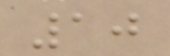10
